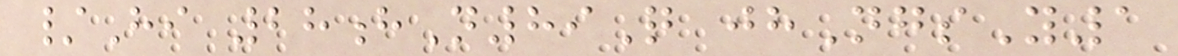/Hi 28hN89Q jhNgsY1
